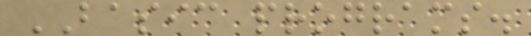BASIC programs.
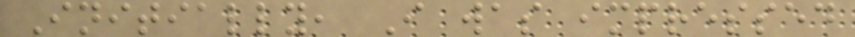Initially, I was impressed
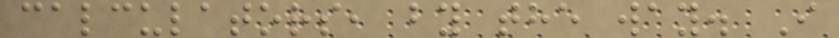calculators, by the way. I
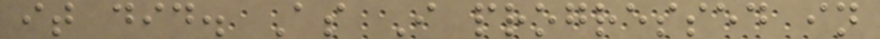it did. As I progressed in
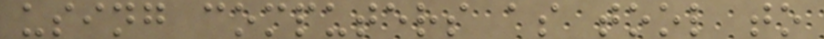using computers as tool to
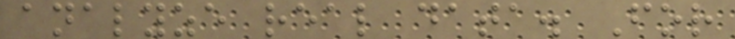analyze real data. For
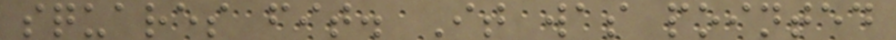squares fit. It was pointed
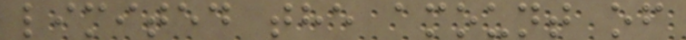limited the amount of
